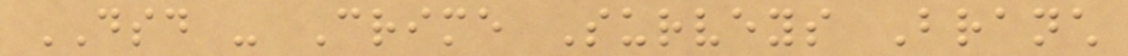DSD - Crime Surveys Branch
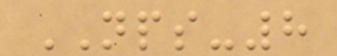NPS-8
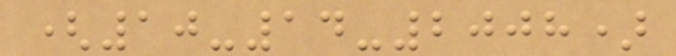(10-14-2008)
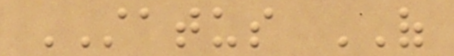STATUS OF
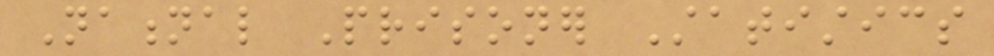National Prisoner Statistics
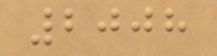2008
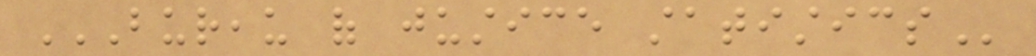BUREAU OF JUSTICE STATISTICS
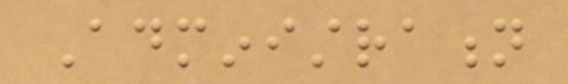Administration
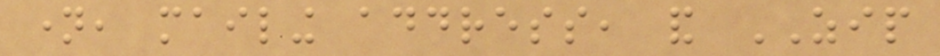name, mailing address, and ZIP
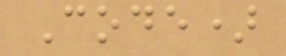Code)
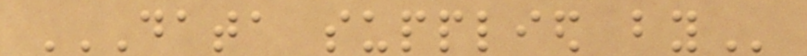DATA SUPPLIED BY
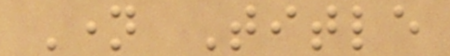Name Title
